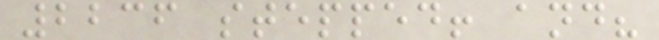2236 stepped! and?
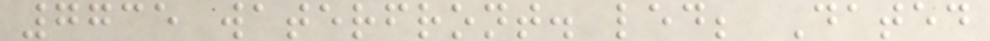7735 waterfront. led; Dated
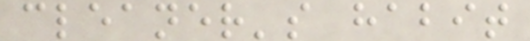cleaner's habit
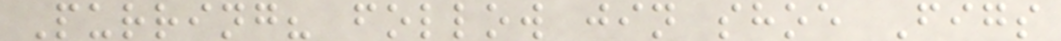Purring? follow jin shoe Figs
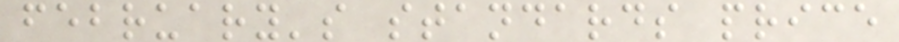february's standards price
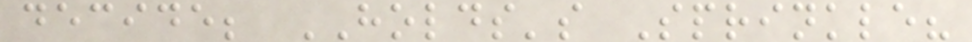decide; HOLDS's Sprinkle?
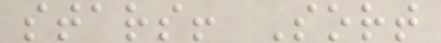stars! Sort
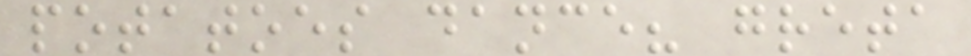potatoes dance? greta
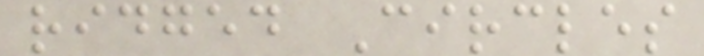ridged Circles
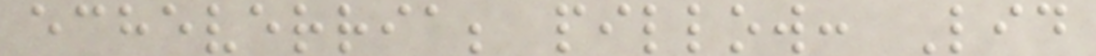echeverria; pillow: Lid
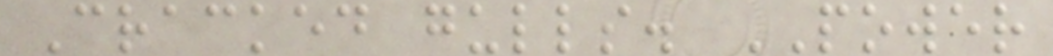Cracked gulls. POWER
